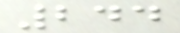244
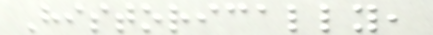Historically,
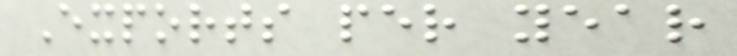Exports per year
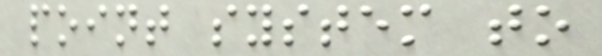point system to
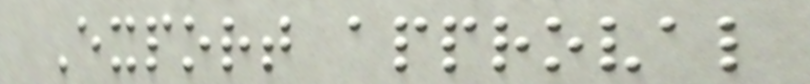Export approval
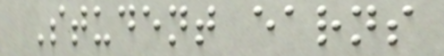Student earns
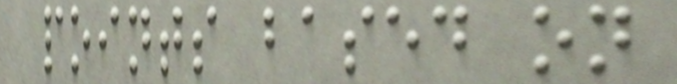points based on
